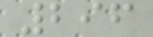296
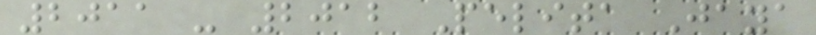2011 - 2012 Pelita Jaya
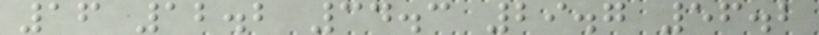16 12.2 34.3 29.7 56.2
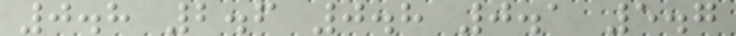0.8 2.6 0.8 0.1 5.7
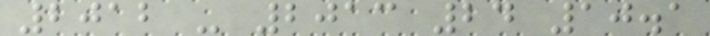2012 - 2013 24 10.1
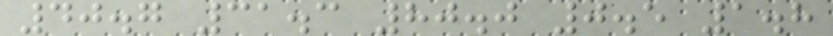40.7 31.3 80.0 0.5 1.8
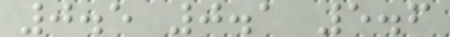0.5 0.1 5.6
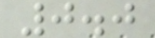0.0
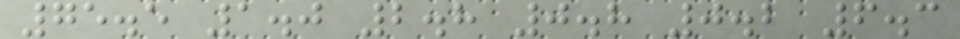75.5 1.0 2.8 0.8 0.2 6.3
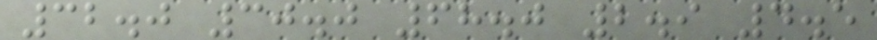32.0 30.0 68.0 2.9 4.5
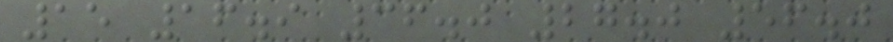15 16.9 36.0 27.0 56.0
